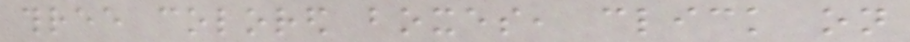three colored boxes, click on
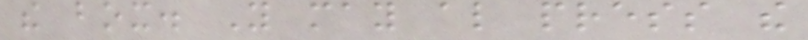the box. You may also press the
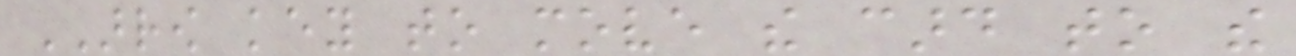ARROW key to move the card to the
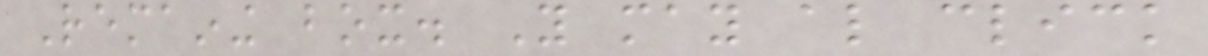Remaining box. You may also click
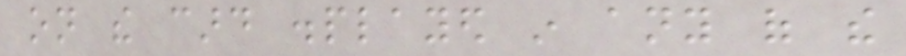on the card displayed in any of the
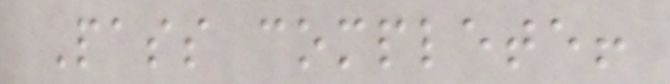Pass complete!
